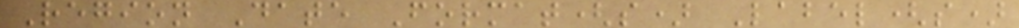Region Date Format(s) Label(s)
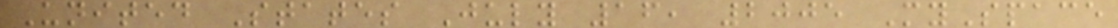United States July 16, 2005 MySpace
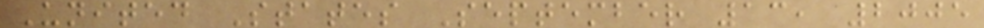United States September 13, 2005
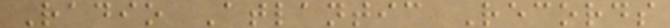Radio Atlantic Records
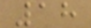18
